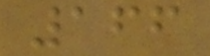166
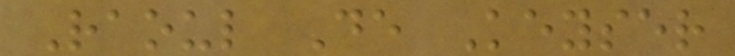Raoul De Keyser
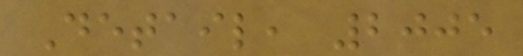Detail, 2005
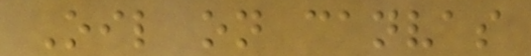Oil on canvas
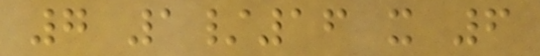7 1/16 x 6
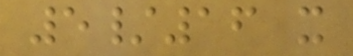5/16 x
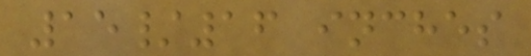15/16 inches
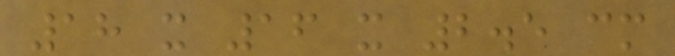18 x 16 x 2.5 cm
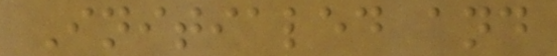Initialed and
